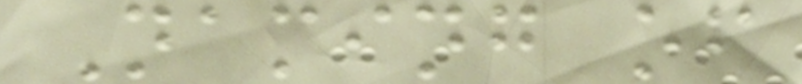Naming of
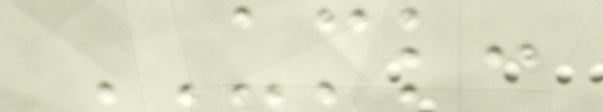UML:
